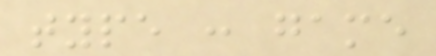type : game
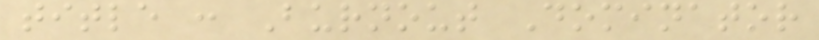title : Burnout Dominator
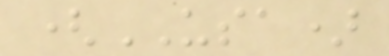(USA)
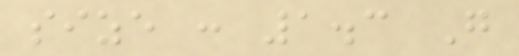size : 1.3 G
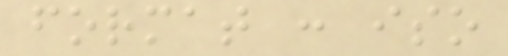format : iso
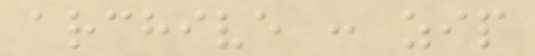archive : zip
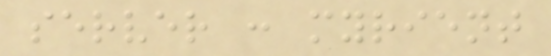server : myrient
